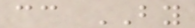cc BY
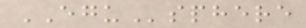EGUsphere
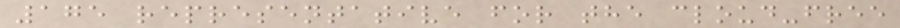175 representative for the cloud-free
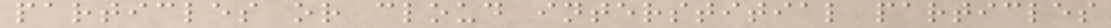particles or cloud interstitial particles
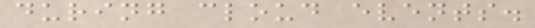during cloud events.
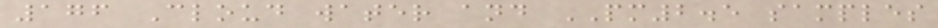176 Cloud water and PM2.5 samples
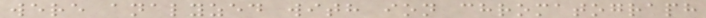were analyzed with ion chromatograph
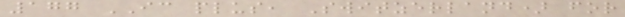177 IC plus, Switzerland) for
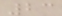23
